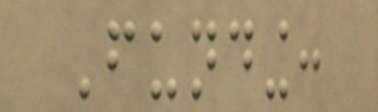Funding:
